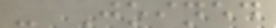- Joined
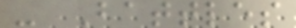- Battles
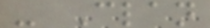- Clan
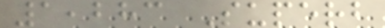1,283 Superb
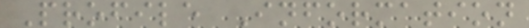Profile Information
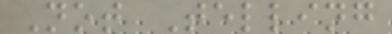Not Telling
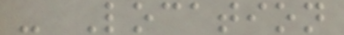- Location
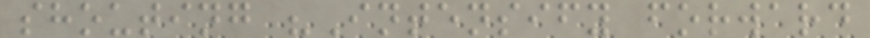shouting "Intensify forward
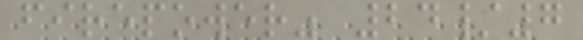firepower" 24/7
